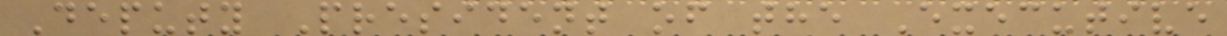Deputy President of the Executive
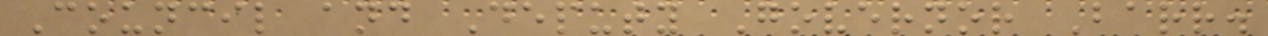Council and Deputy Governor Barr.
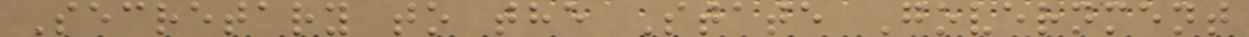Secretary to the State Government
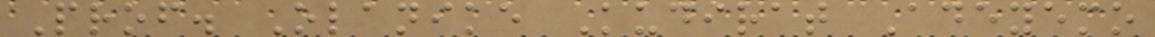Prof. Olanike Kudirat Adeyemo
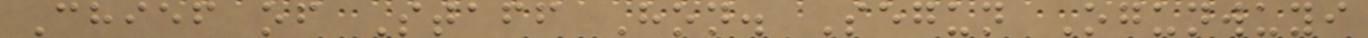Chief of Staff Hon. Segun Ogunwuyi
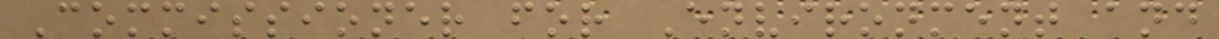Commissioner for Environment and
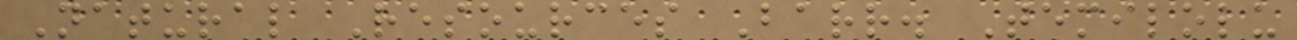Natural Resources Barr. Temilolu
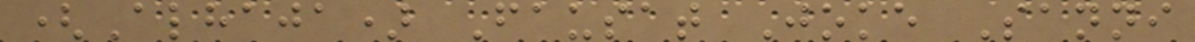(Alhaja) Fausat Joke Sanni
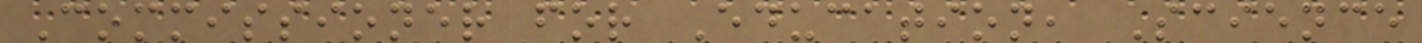Commissioner for Education, Science
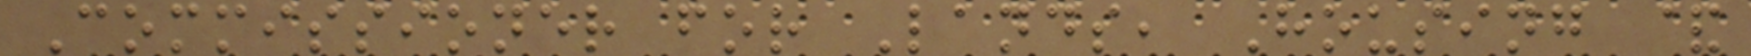Commissioner for Lands, Housing &
